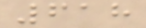618
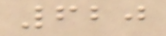620
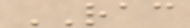RAC
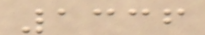1336
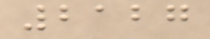2127
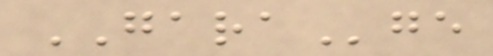GARAge
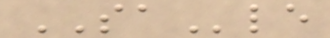SAle
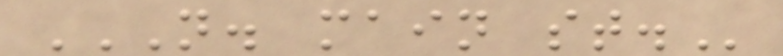N. MAIN ST.
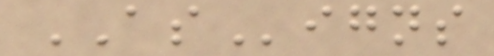ASigns
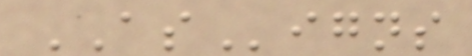ASigns
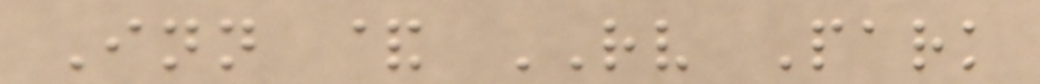Inn & RV Park
